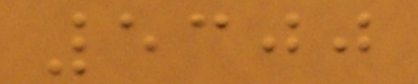5300
